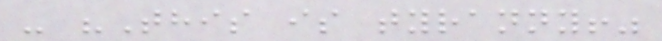- "This is tyranny!"
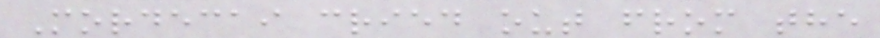Mordecai cried out from the
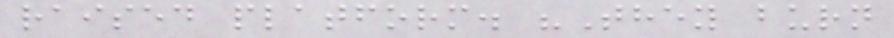raised platform. "They burn
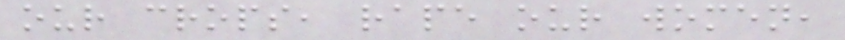our crops, rape our women,
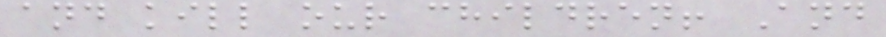and kill our children! And
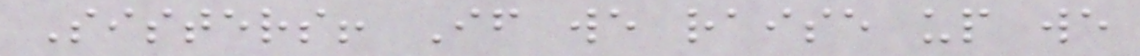Sisters! If we raise up we
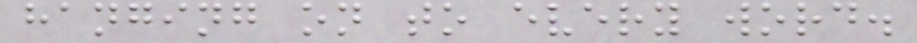hanging on to every word.
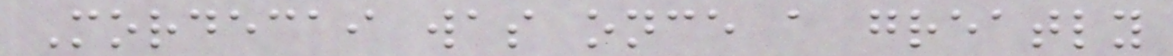Mordecai was once a greatly
